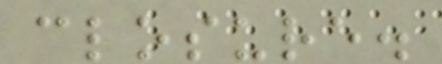closure.
